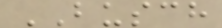BUSCH
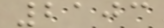2103
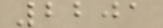2201
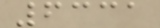6331
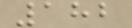182
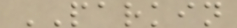PARKIN
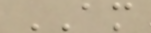AM
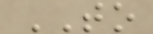TO
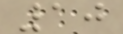10
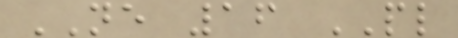NE 16 PL
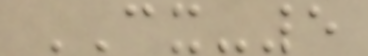CX-5
